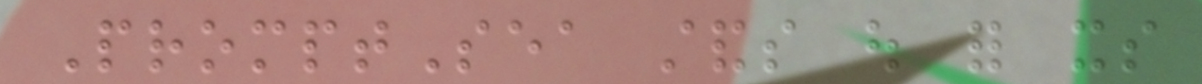PromptSea stands out for its
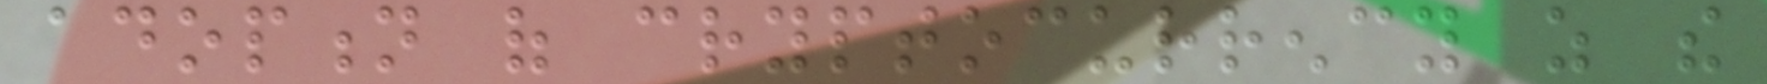adoption of cryptocurrency as the
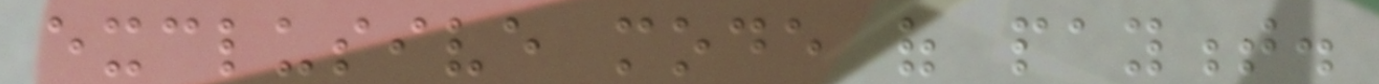exclusive mode of payment.
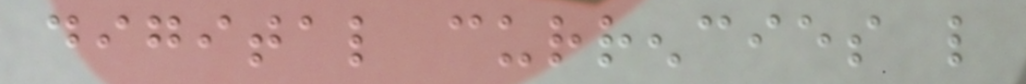digital currencies like
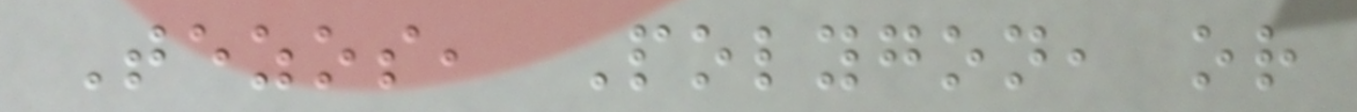Tezos, Polygon, or
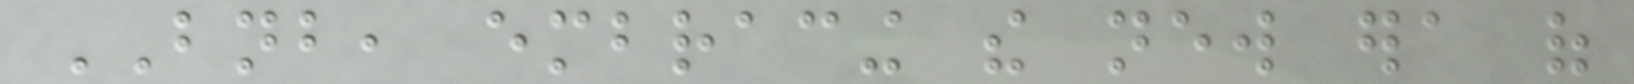BNB, embracing the new era of
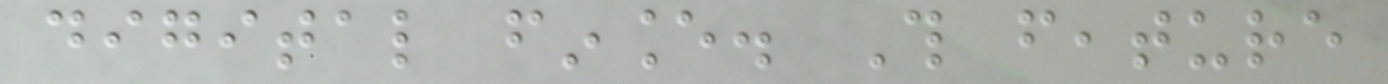digital finance. This feature
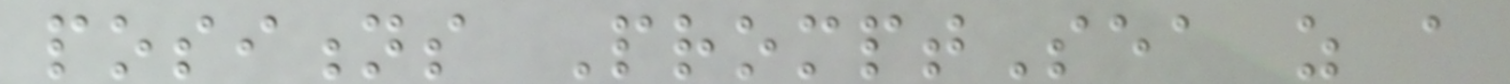positions PromptSea as a
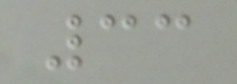33
